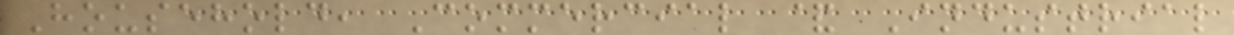Household, Commercial & Industrial
